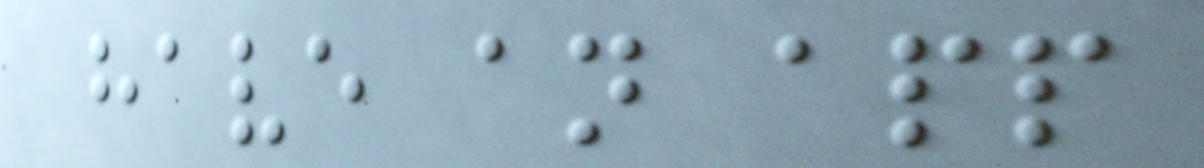have an app
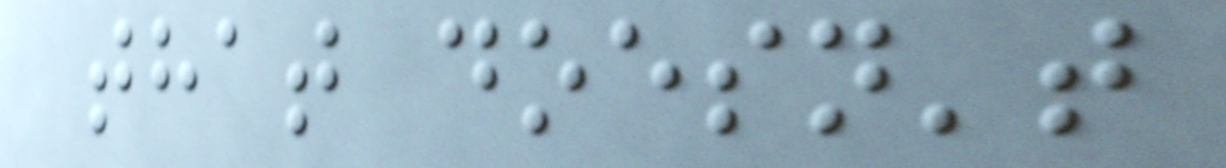that doesn't
